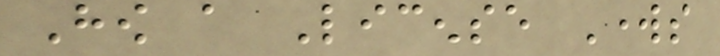How a License Works
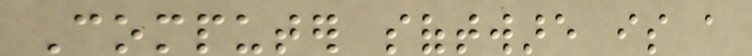Computer software is a
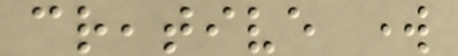creative work
